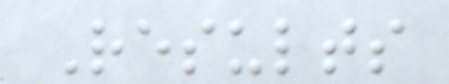Results
